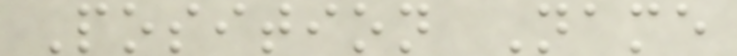Position Name
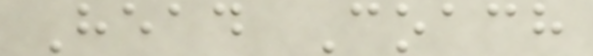Head Coach
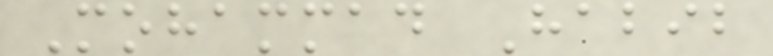Mohammad Habib
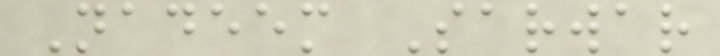Nadeem Sarwar
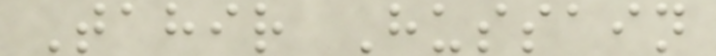Tahir Hussain
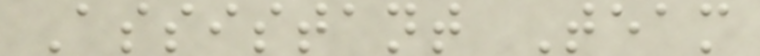Assistant Team
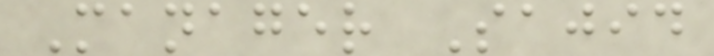Manager Sajid
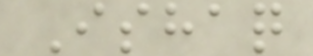Ishaq
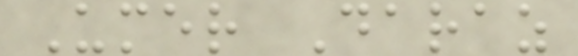Umer Daraz
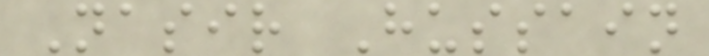Nasir Hussain
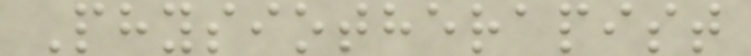Physiotherapist
